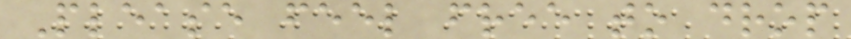Please feel free to drop
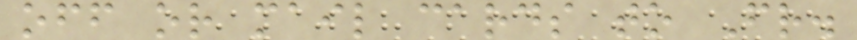off or mail cards to Fr.
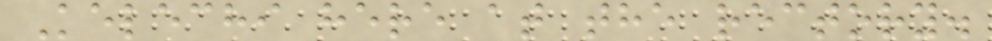Kelechi here at the rectory.
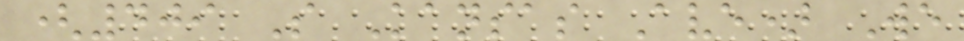(409 S Kansas Ave) We
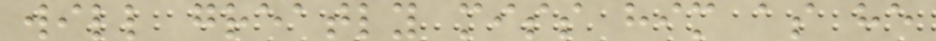will greatly miss him as he
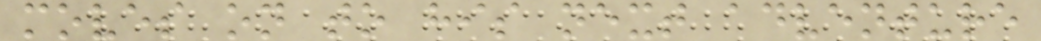moves on to his next adventure
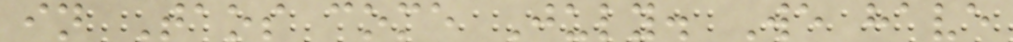in Taos come July. We have
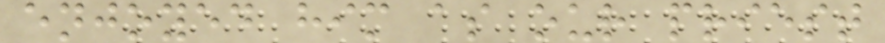enjoyed him as our priest
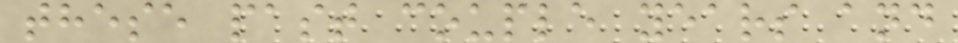these past couple years and
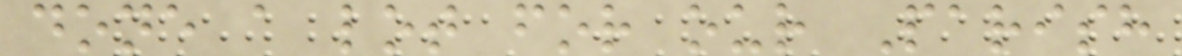done a lot for our Parish
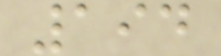194
